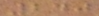240
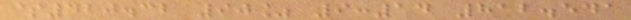$420.32 90% 9:14 812.541
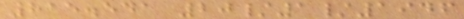815.541 20/1/1946
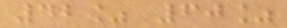42% 60%
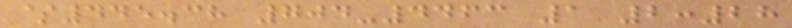$445.38 704-4463 1 2:28
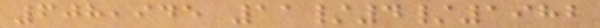608,945 11/4/1982
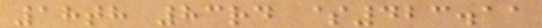18th 83rd $423.11
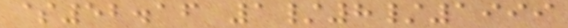$52.16 1/8/1999
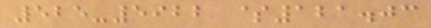525-5922 $121.03
